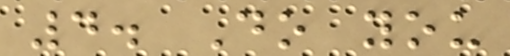4. Do you
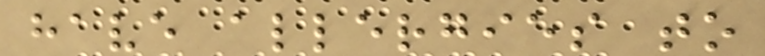have allergies to
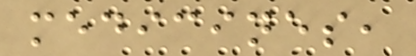medicines,
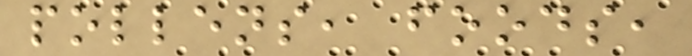pollens, foods,
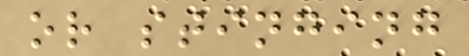or stinging
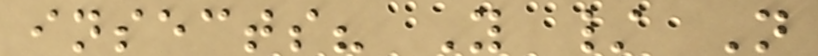insects? Y / N
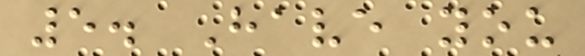5. Have you
